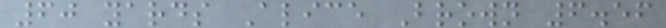60 yards Alice Brown 6.56
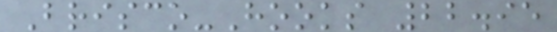Brisco-Hooks 22.95
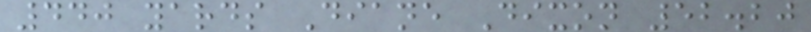440 yards Diane Dixon 52.20
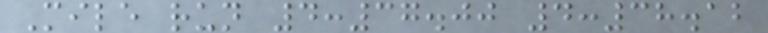Mile run 4:37.00 4:38.12
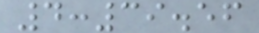4:39.56
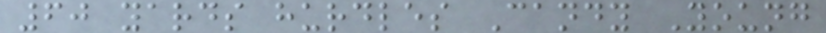60 yards hurdles Candy Young
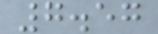7.57
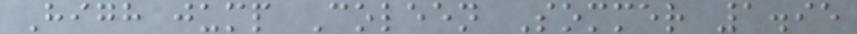High jump Coleen Sommer 1.95
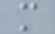m
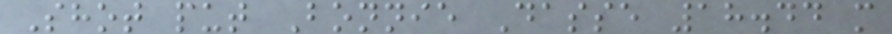Shot put Bonnie Dasse 18.44 m
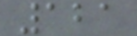121
